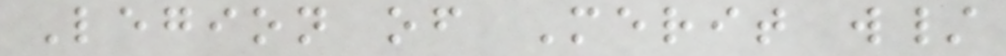Legion of Merit w/
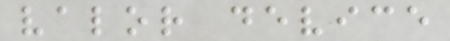valor device
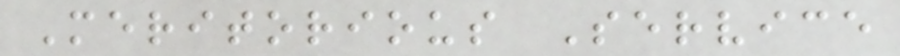Meritorious Service
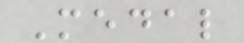Medal
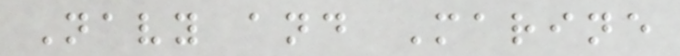Navy and Marine
